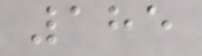185
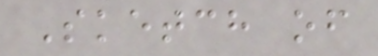Sketch of
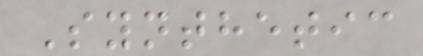Synthetic
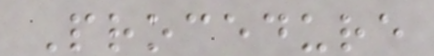Procedure
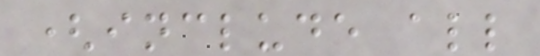(include all
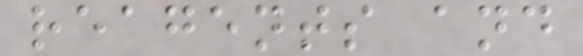reagents and
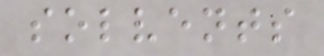solvents
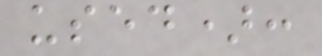used):
